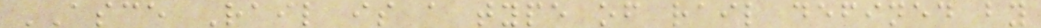ASCE Rail is a type of rail defined by
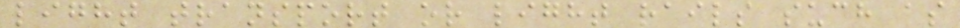light transport or light rails such as
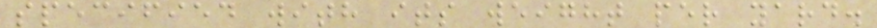specified with its weight per yard.
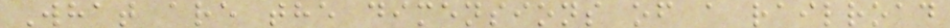What are the dimensions of a railroad
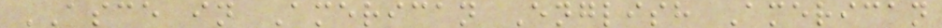ASCE in American English American
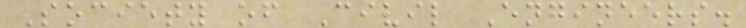Society of Civil Engineers.
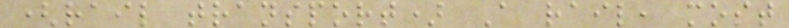(rail transport) A rail, most
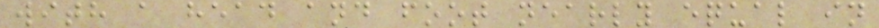with a head and foot nearly equal in
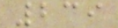239
